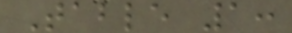Table 1:
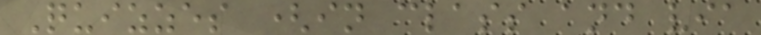Quizzes (in class and via
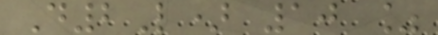D2L) 10 %
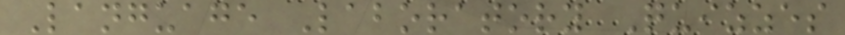Language Laboratory Quizzes
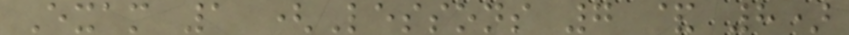Exam 1 (Lessons 7 & 8)
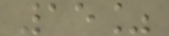15%
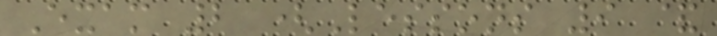Exam 2 (Lessons 9 &
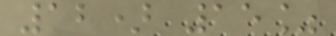12) 15%
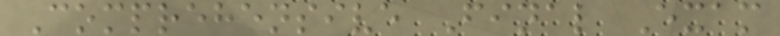Comprehensive Final Exam
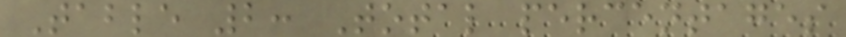Table 2: Total percentages
